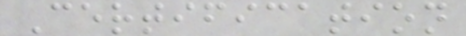Certification
